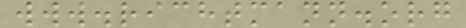www.richtmann.org
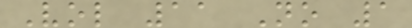Vol 11 No 1
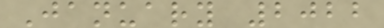January 2022
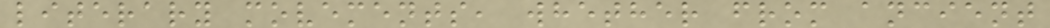literary movements, whether from ancient
